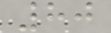80
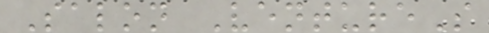Salon VentureS
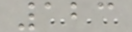123
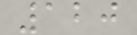120
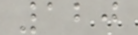120
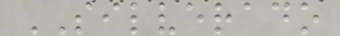SILVERADO
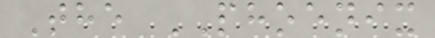The PHOENIX
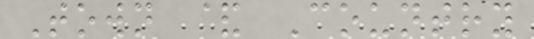Town & Country
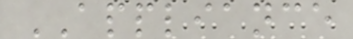APPLIANCE
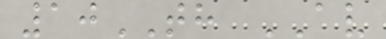10TH AV
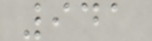941
